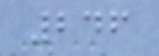246
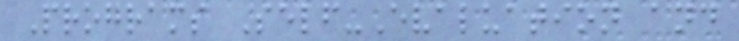Programs Self-Evaluation and
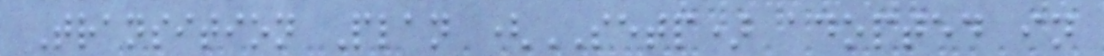Transition Plan (SETP) adopted in
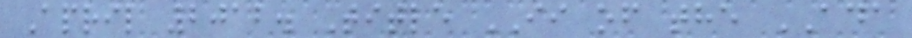April 2012. Title II of the ADA
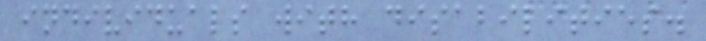individuals with disabilities.
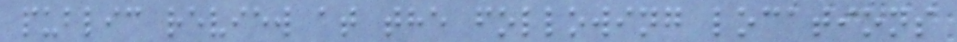public review at the following locations
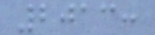2013:
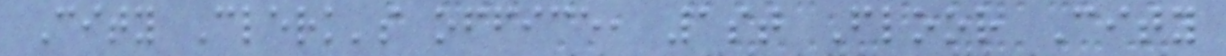City Clerk's office, 1st Floor City
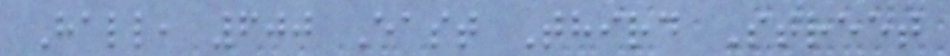Hall, 600 East Third Street
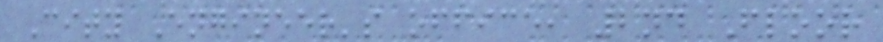City Engineer's office, 2nd Floor
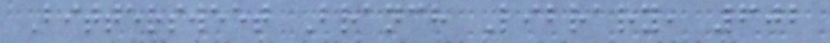Bittersweet Branch Library, 602
